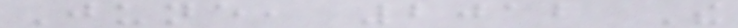June, 2012 The
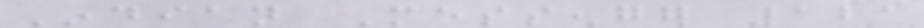Indian Messenger 121
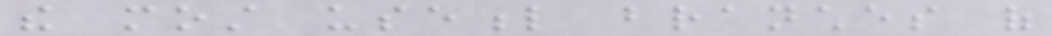the most useful branches of
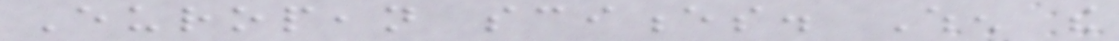European sciences. When the
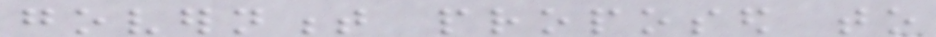government proposed to
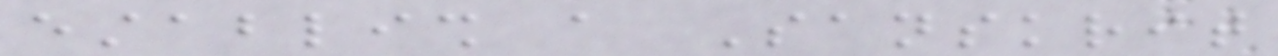establish a Sanskrit
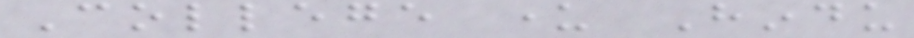College under Hindu
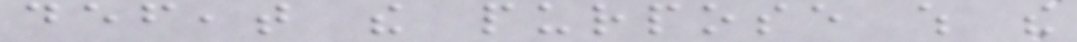defeat the purpose which the
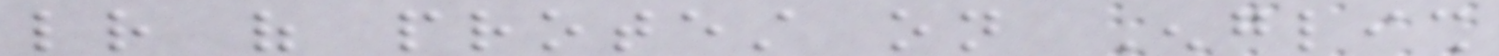letter of protest on English
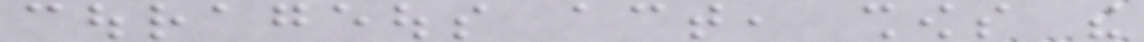courageous act, shows the
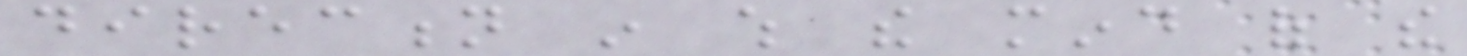direction in which the mind of the
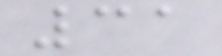31
